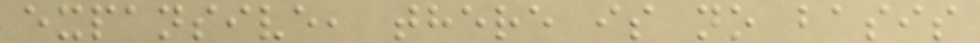expansive, there is no basis
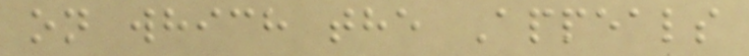on which the Appeals
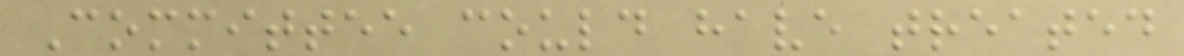Committee could have treated
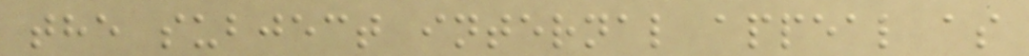the subject internal appeal as
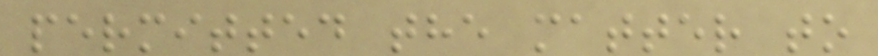permitted the matter to
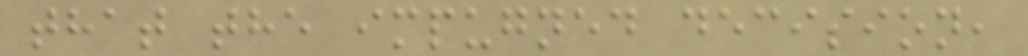that the impugned decision,
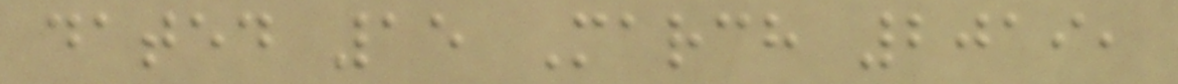dated 15 March 2019,
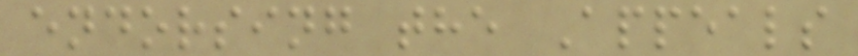endorsing the Appeals
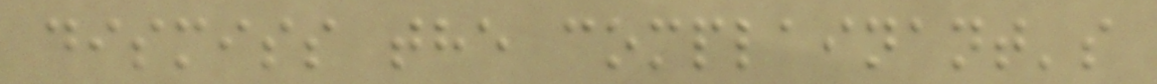dismiss the complainant's
